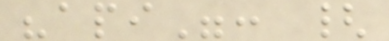"api": {
